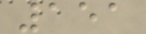151
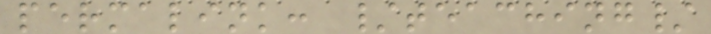permalink: /teaching/
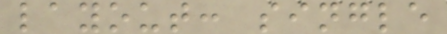layout: single
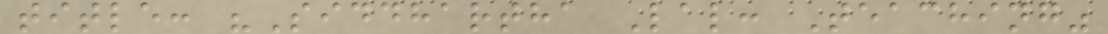title: "Siddhartha Lal: Teaching"
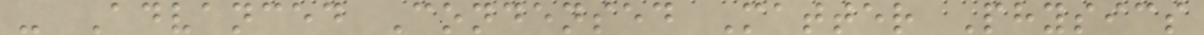- Advanced Condensed Matter Physics
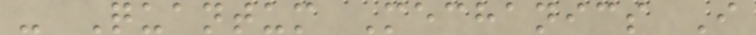- Quantum Mechanics I
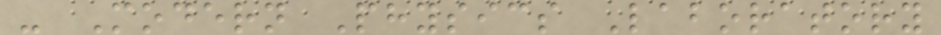- Modern Physics Laboratory
